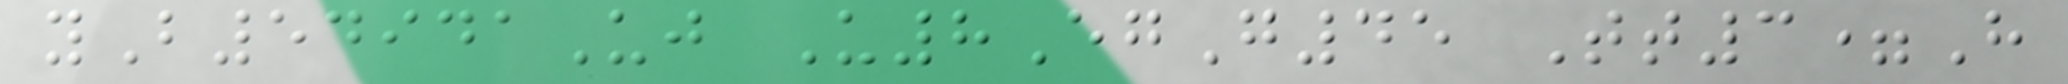yB54941Uj U8EgG45 Tt3=H
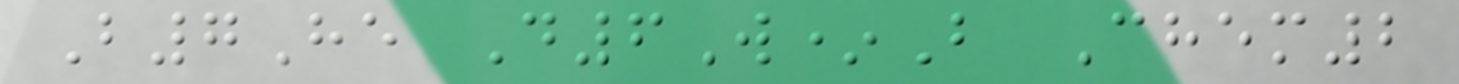B7He D6W*B Chem2
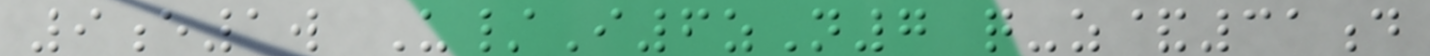9e1w U/I6zN7 q-z&31d
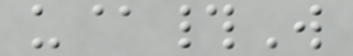u@#W
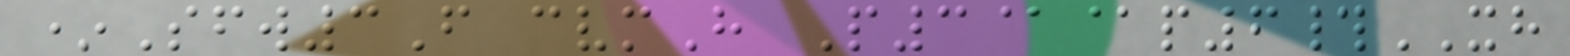*Sfw3F cvmH P3@@p6#XH
